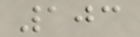103
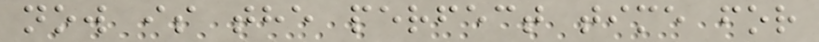now is the perfect time for
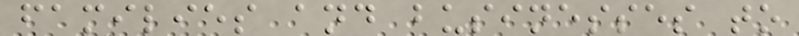families and businesses to
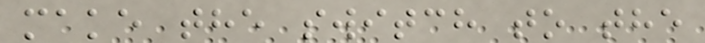make the switch to the
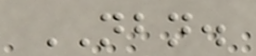NBN.
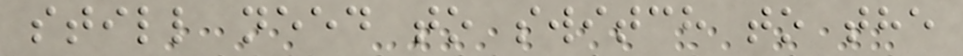still need to switch to the
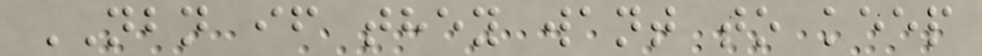NBN if they want to keep
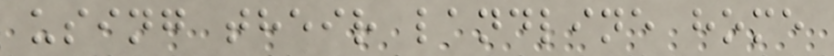using their landline home
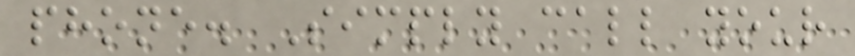phone. Simply call your
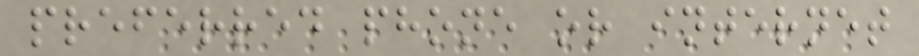preferred phone or internet
